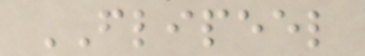FLIPEEL
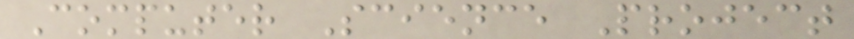Computer Science Project
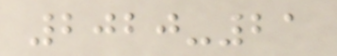2020-21
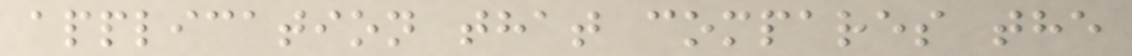application that compares the
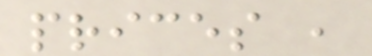prices ,
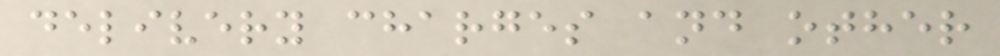delivery charges and other
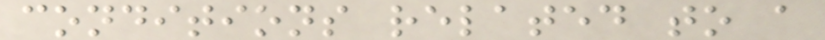conditions related to a
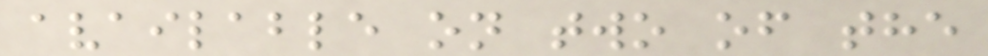available on two of the
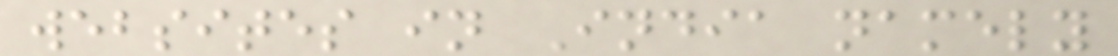websites in India namely
